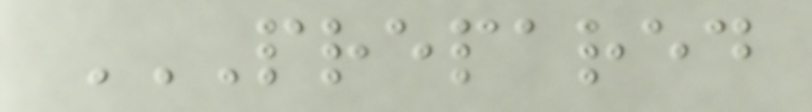PREPARED
